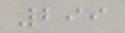299
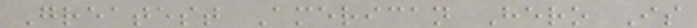Greatest American Hero Is
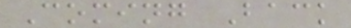Coming Back
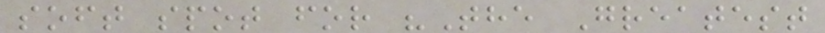soft spot for "The Greatest
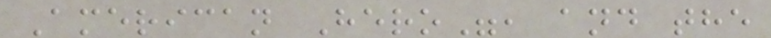American Hero", and the
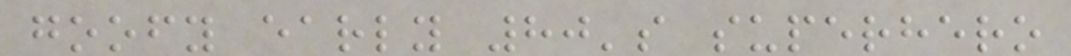goofy early 80's superhero
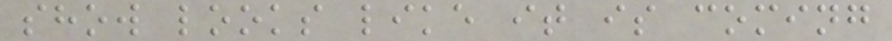show looks like it is coming
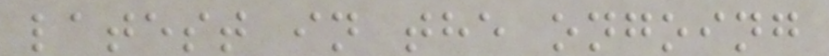latest in the ongoing
